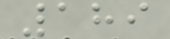189
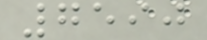7590
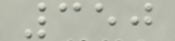350
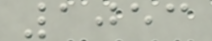1053
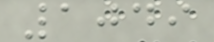1049
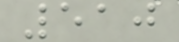510
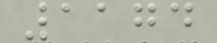1174
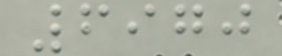6970
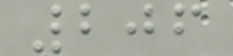206
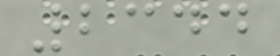2344
